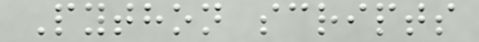Python scripts
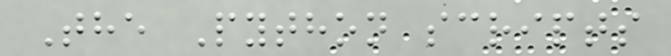The Python scripts
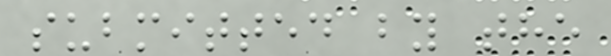submitted by the
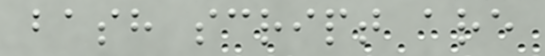bash script are
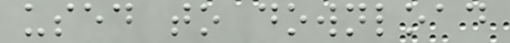used to download
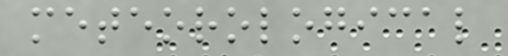meteorological
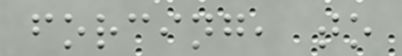forcing, to
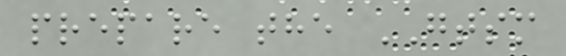prepare the GTSM
